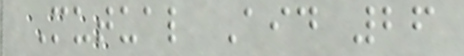Mutual Aid 26
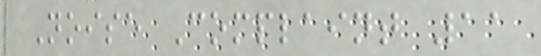Noise Complaint 11
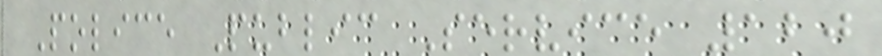Police Public Service 120
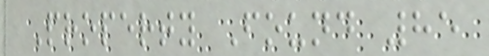Property Found 85
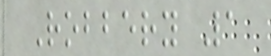Robbery 1
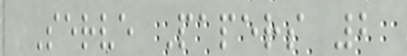Serve Papers 2
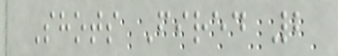Shots Fired 2
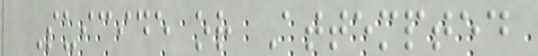Suicide or Attempted
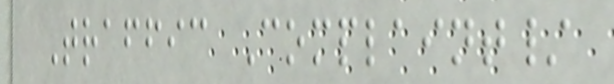Traffic Complaint/
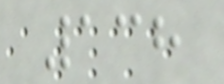138
